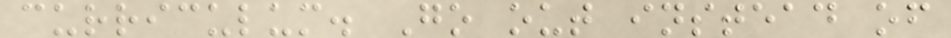curriculum. Go out instead of
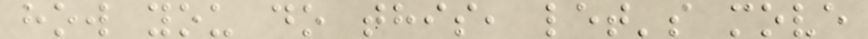how you do this, let's move
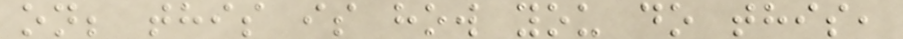on; this is how you do this,
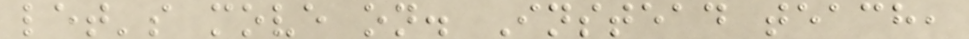let's move on. Instead teach,
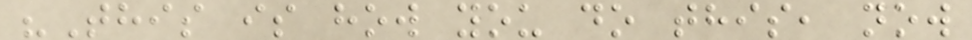"This is how you do this, now
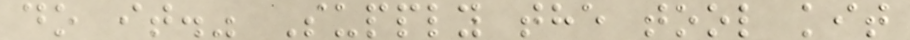do it." Supply the tool kit
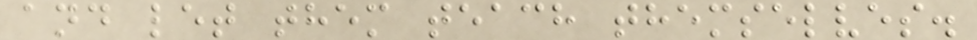and let them teach themselves.
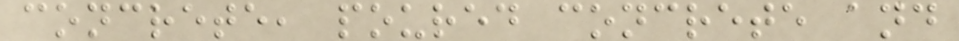concrete, poured concrete and
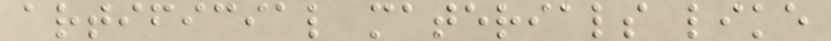artificial materials like
